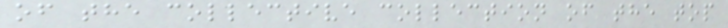of the collective collection of the top
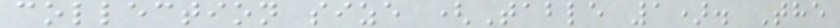collection size (Table 1). The
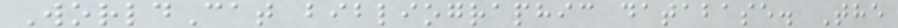WorldCat bibliographic database. The
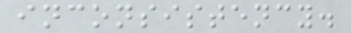inconsistency.
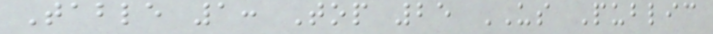Table 1: Top 25 US Public
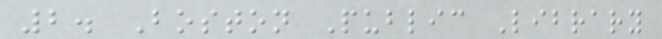2. Boston Public Library
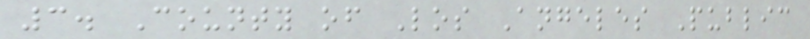3. County of Los Angeles Public
